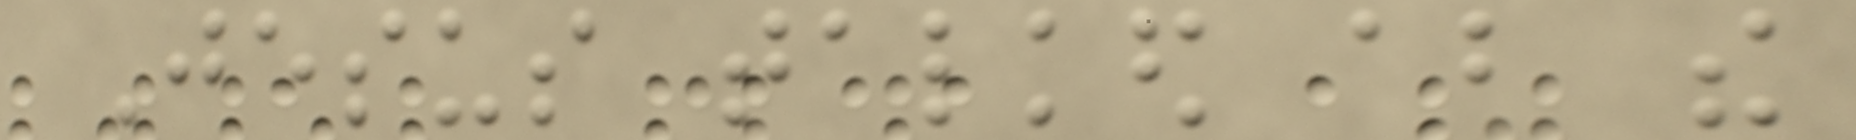Jesus talked about the
